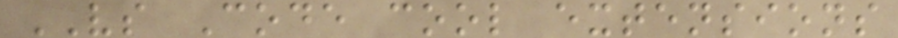VS Code cool extensions
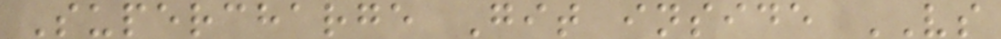Supercharge Git inside VS
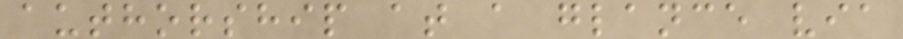authorship at a glance via
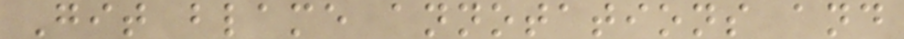Git blame annotations and
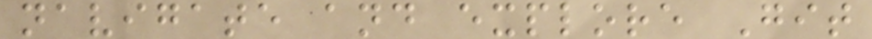navigate and explore Git
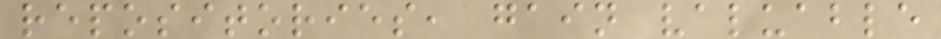repositories, gain valuable
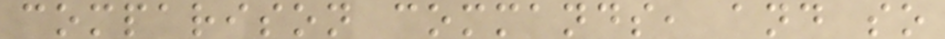comparison commands, and so
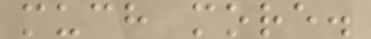much more.
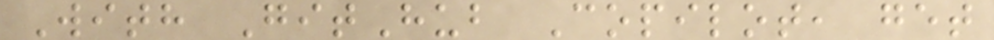With GitHub Copilot, get
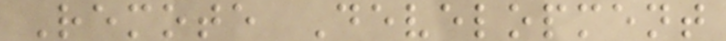Remote Development
